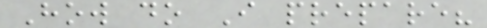How do I prepare?
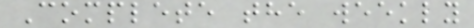Complete the weekly
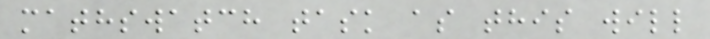mathswatch task as this will
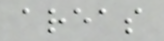areas
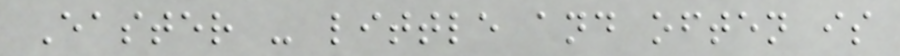Easter - little and often is
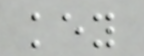key
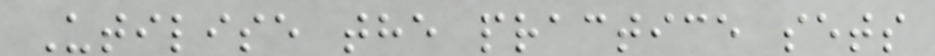Utilise the practice sets
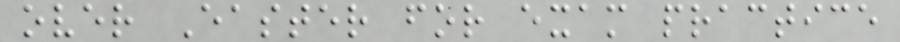over Easter for exam practice
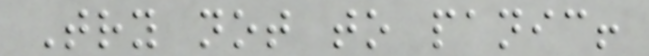Try not to panic!
